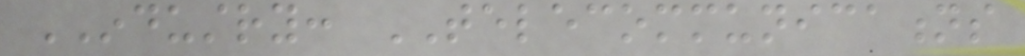INDUSTRY: TELECOMMUNICATIONS
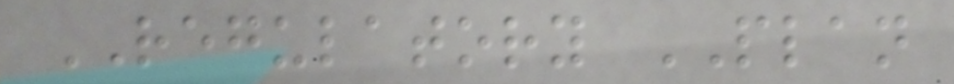REGULATORY PLAN
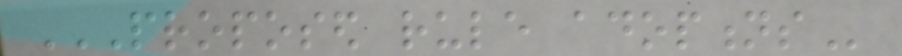PROPOSED RULE ADOPTIONS
